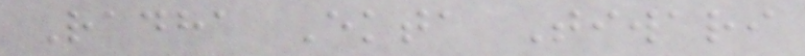Radha Ekta Tiwari
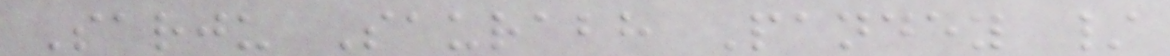Sarju Saurabh Pandey /
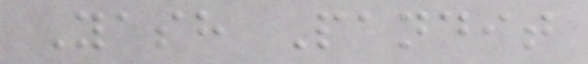Yash Pandit
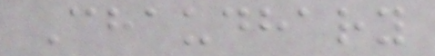Chaudhary
